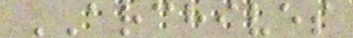ARCHIVES
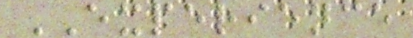EXPERIENCE
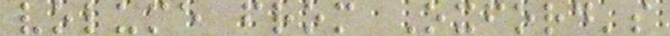volume from Oxford's
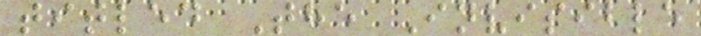titled The Invisible
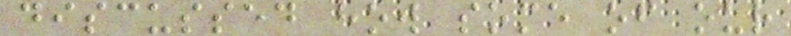discussed how some of our
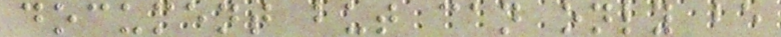document but can only be
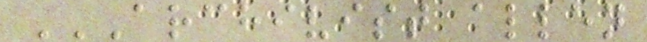ARCHIVIST ALLEN
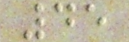45
